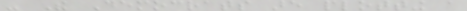- The Democrats are plotting a
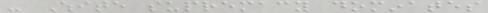- White supremacy dominates
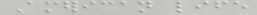American life
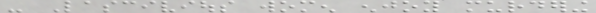- Lascivious women enjoy murdering
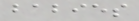babies
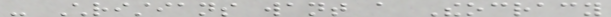- Christians want a Theocracy
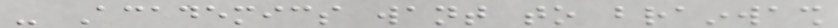- Academics want to brainwash
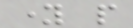young people
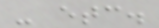- etc.
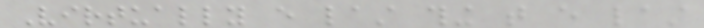Virtually every last thing that every last
